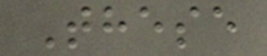These
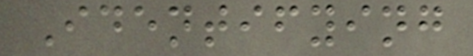Identifying
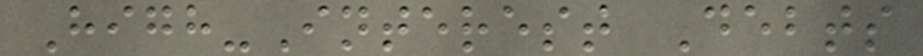High-Interest Debts
